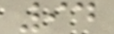94
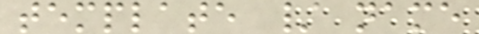template / name
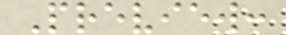Preview:
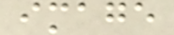image
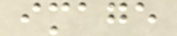image
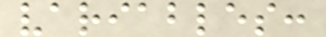variables:
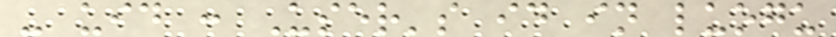- uid : User's id in luogu
